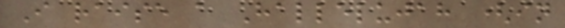I raise a Hallelujah (in
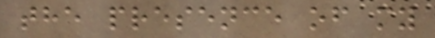the presence of my
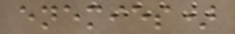enemies)
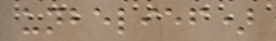unbelief)
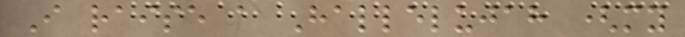I raise a Hallelujah (my
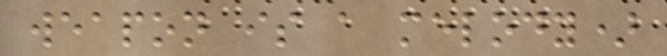weapon is a melody)
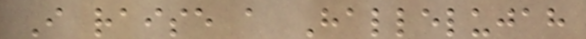I raise a Hallelujah
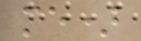me)
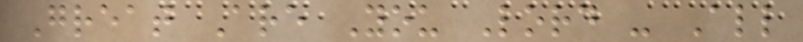Great Are You Lord - All
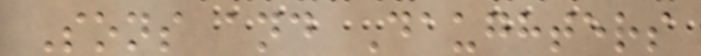Sons and Daughters
